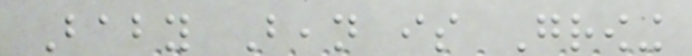Baby Bean is Growing
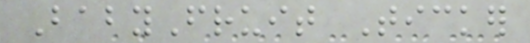BabyFruit Ticker
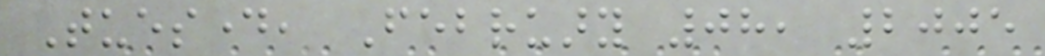Tuesday, February 08, 2005
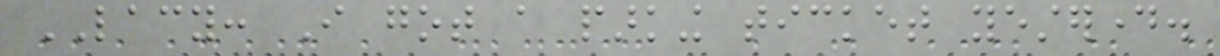LACY: I got a parking ticket yesterday.
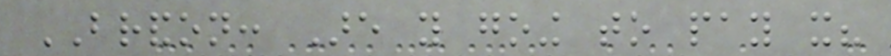BRANDON: Are you going to pay it?
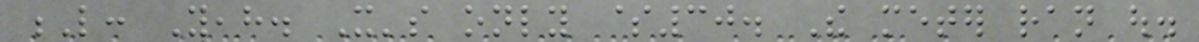L: Yeah. It's only $30. The meter ran out.
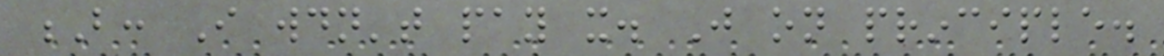B: I wouldn't pay it. Just on principle.
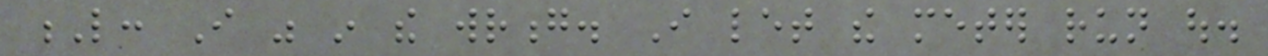L: I was in the wrong. I let the meter run out.
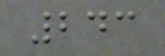243
